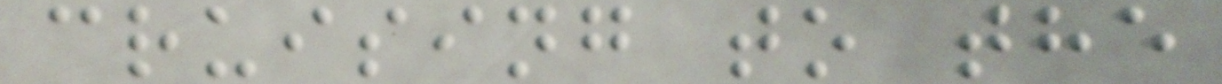cruising to the
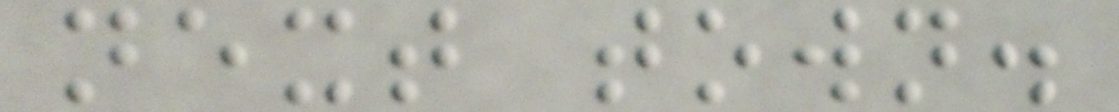next town.
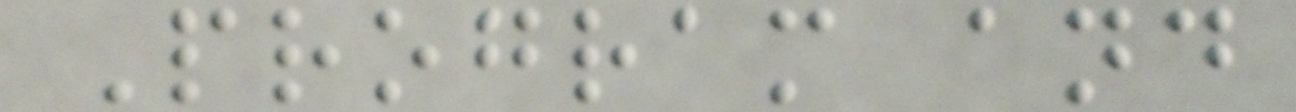Program and
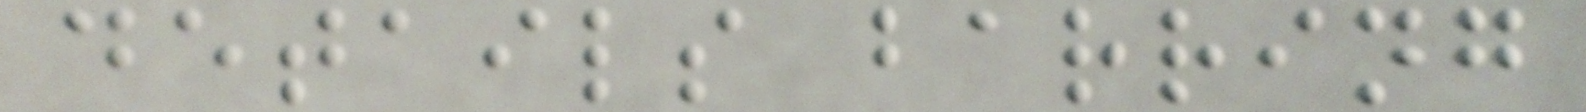details barring
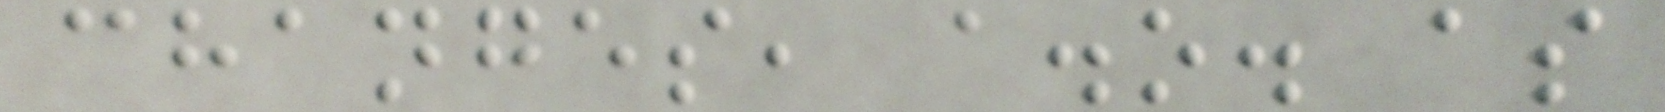changes, a.o. as
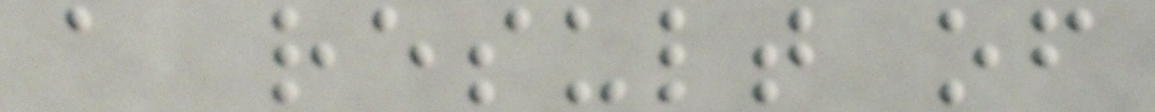a result of
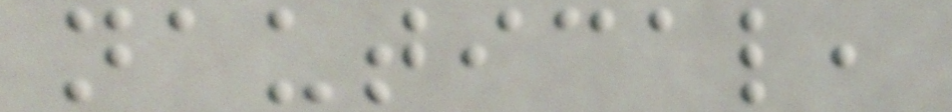nautical,
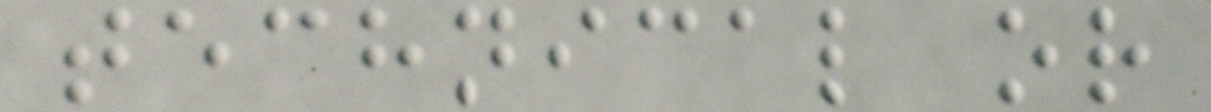technical or
